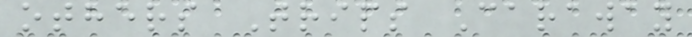others Trips Caraway
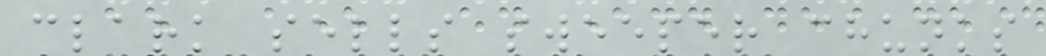clark sells sweeper chunks
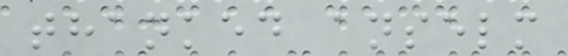thanked anselm
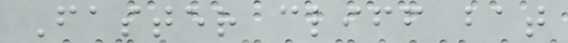Faster cliff bat
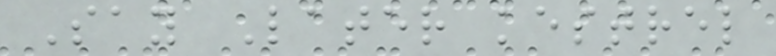Say Later kestrel
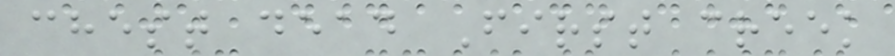chest dead First creek
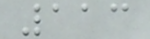113
